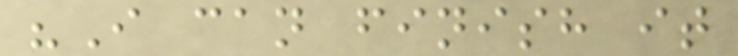"I can finish it
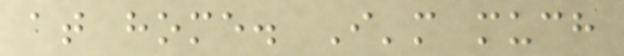at home. I'm much
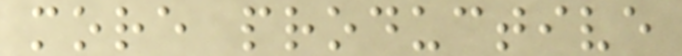more productive
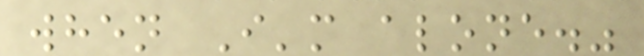when I'm alone."
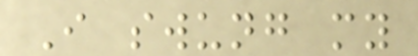I swung my
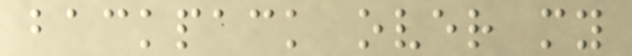backpack over my
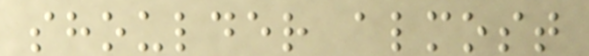shoulder almost
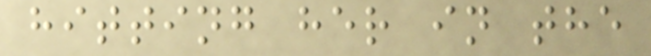hitting her in the
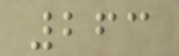263
